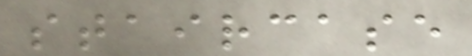staircase
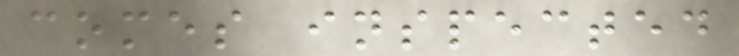comes inspected
